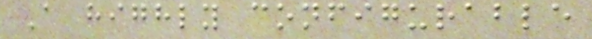A highly configurable
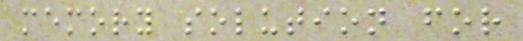memory solution for
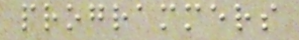programmers
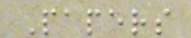Papers
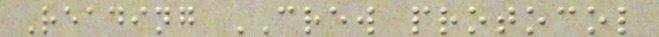Reading CREW protocol
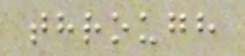through
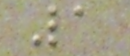1
